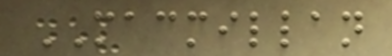MACMILLAN
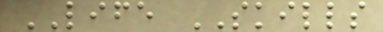LIFE SKILLS
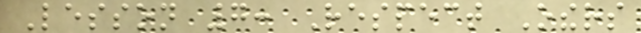Lesson 7: Respect Others
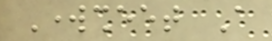Worksheet A
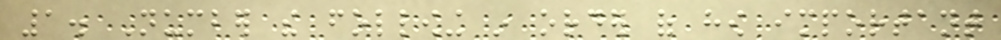1. Number the following in order of how important
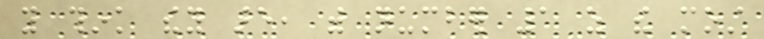you think they are, with number 1 as the most
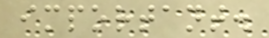important.
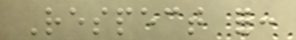Respect for:
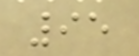95
